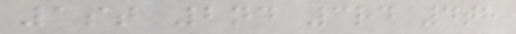1st 2nd 3rd 4th
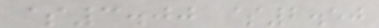$3.00 $2.50
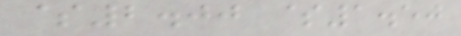$2.00 $1.50
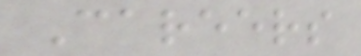Careers
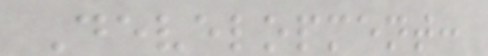Development:
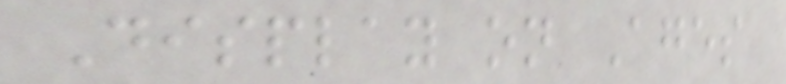Display on Ages
